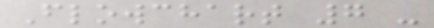Flowchart 7 -
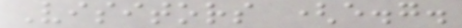Visitors (e.g.
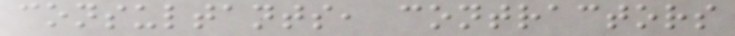consultants, contractors
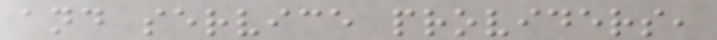and service providers,
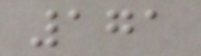171
